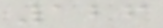126
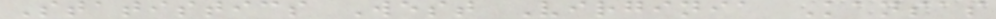Statistics West Virginia Kansas
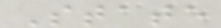State
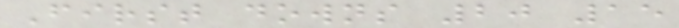First downs 20 15
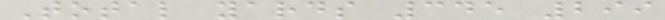Total yards 345 299
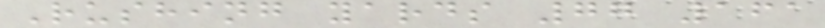Rushing yards 77 161
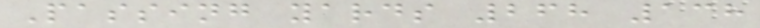Passing yards 268 138
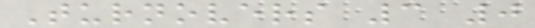Turnovers 3 0
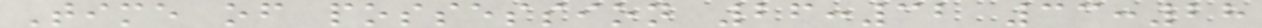Time of possession 26:32 33:28
